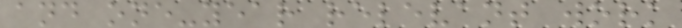and one-year relevant work
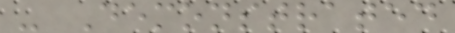- Demonstrated
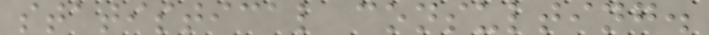statistical consulting.
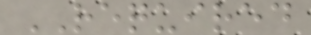REQUIRED
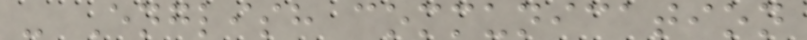- English communication
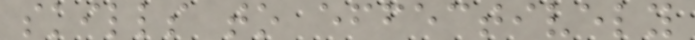skills to effectively
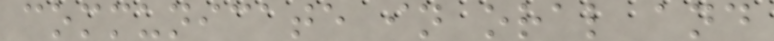communicate in oral and
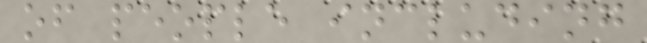of people including
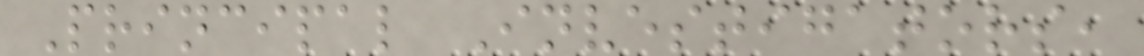Principal Investigators,
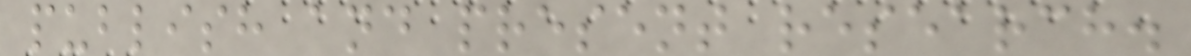publish and present research.
